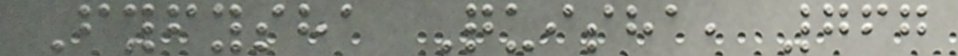Fyfysha Quisha, 767
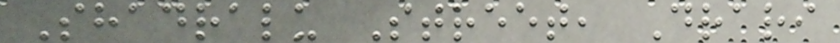Shadralu Street, Drari
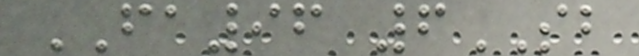FA96 6SB
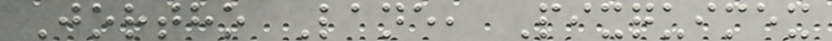Jortho Lane, Pixquimex
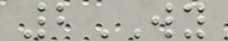2WY
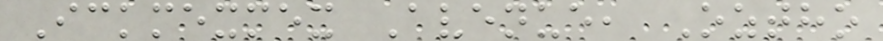Ickmexmex Avenue, Oztho
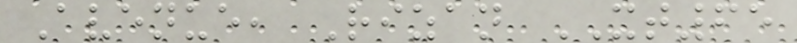Avenue, Rizan XT65
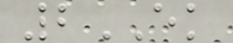2EK
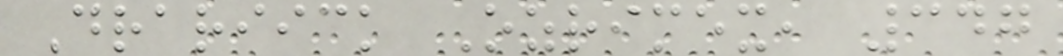Drariick Ozrimex, 347
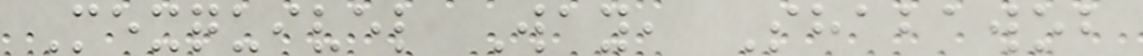Mexquivel Way, Shabawob
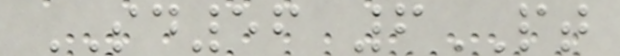SD56 6PT
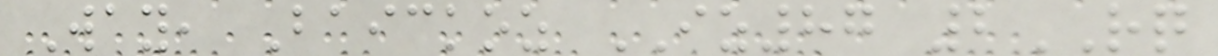Way, Baickoz IZ87 2RQ
